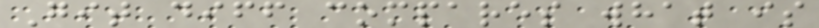Git diff compares what is
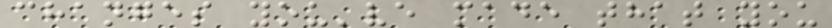changes you've made that you
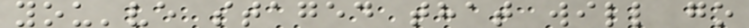you've staged that will go
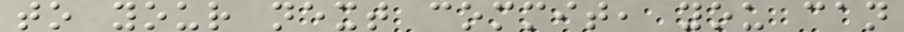to your next commit, you can
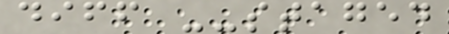diff --staged
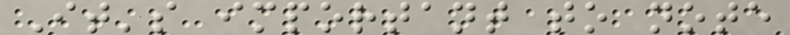It's important to note
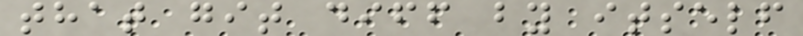that git diff by itself
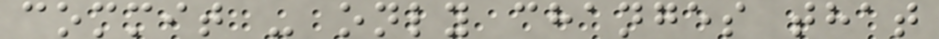commit - only changes that
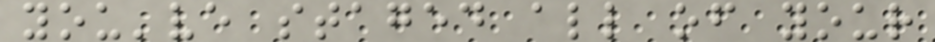you've staged all of your
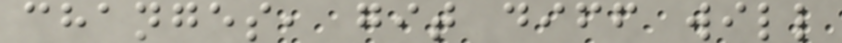changes, git diff will
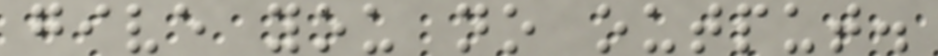give you no output.
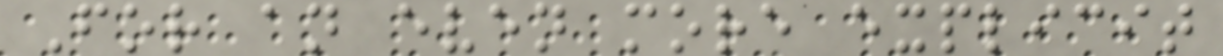For an even more explicit
